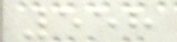558
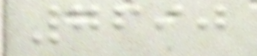7690
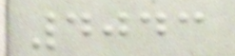4043
